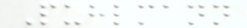Puhlmann
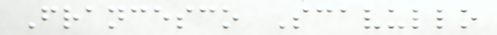Francesco Scavullo
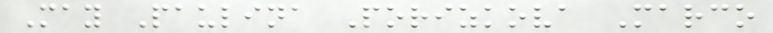May Paulina Porizkova Marco
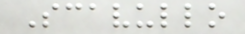Scavullo
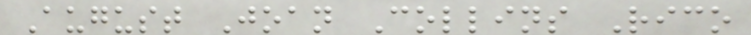August Joan Collins Rico
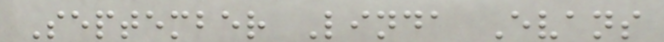September Linda Evans
